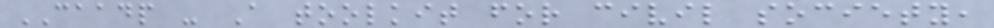CAADP - A toolkit for civil society,
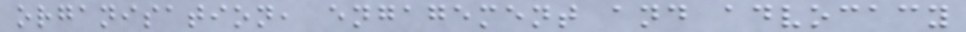organisation, engagement and advocacy
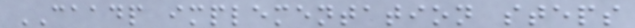CAADP implementation steps
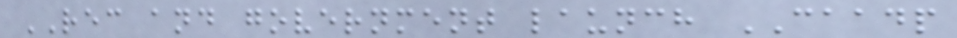REC and government launch CAADP
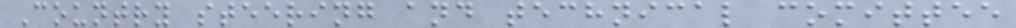Country steering and technical comittee
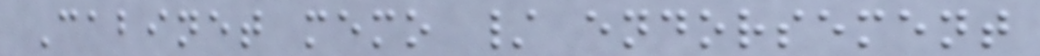Cabinet memo / endorsement
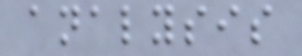analysis
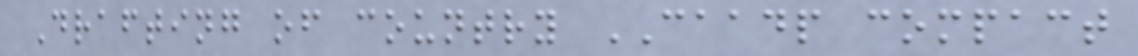Drafting of country CAADP compact
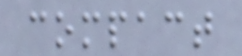compact
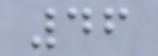46
